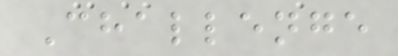Challenge
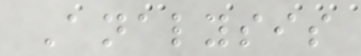Analysis
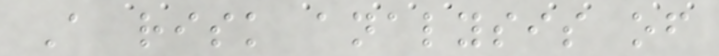A risk analysis of
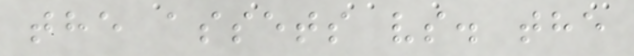the assets vs. the
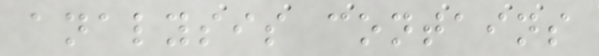analysis contains
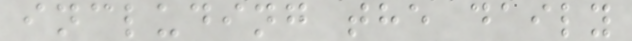including the daily
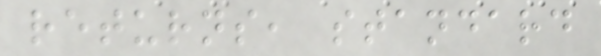returns, standard
